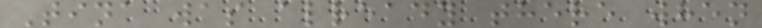Tina was already there when
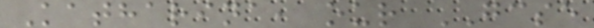Katharina, our GCSE
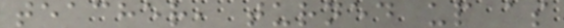teacher, turned up as
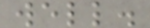well.
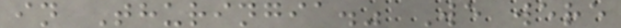in Thuringia." We were
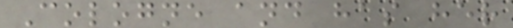Cologne and has her
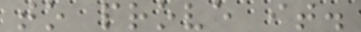to prove it.
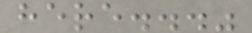here..."
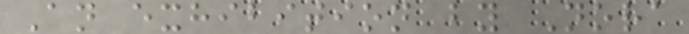An exhibition by Nora
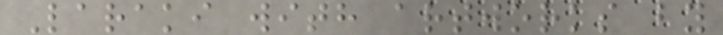Laraki with artworks by
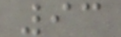93
